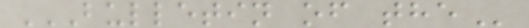BULLETIN OF THE
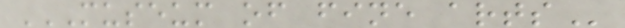MUSEUM OF FINE ARTS
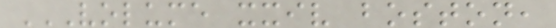VOLUME XXIV BOSTON,
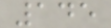145
